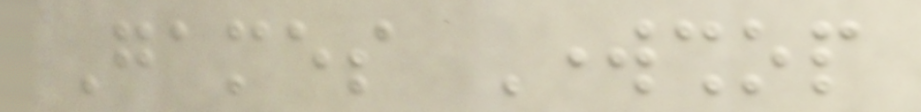Games Workshop
